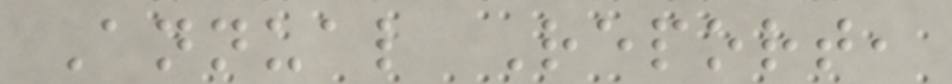Annual Report,
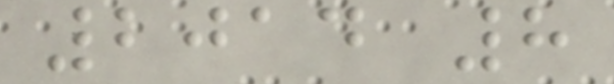2014 8
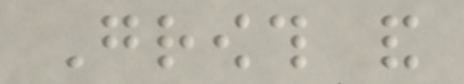Growth and
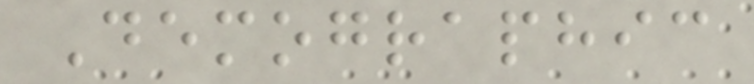Demographic
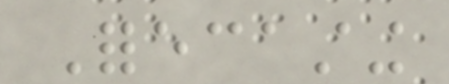Forecasting
